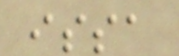issa
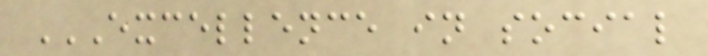EXCELLENCE IN SOCIAL
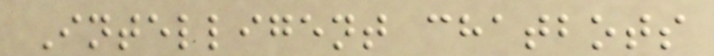Intelligent chatbots
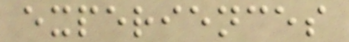experiences
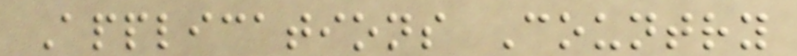Applications Country
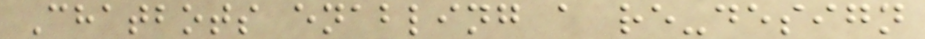Chatbots enabling a re-design
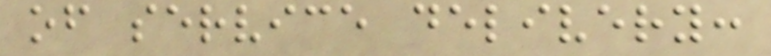of service delivery:
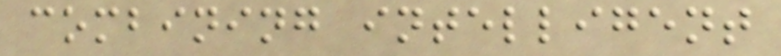combining intelligent
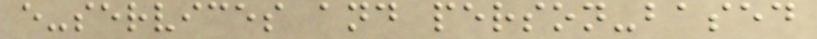e-services and person-based
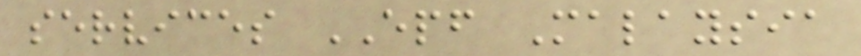services EPF Malaysia
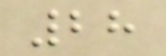28
